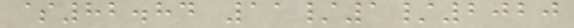$82.84 11/1/2020
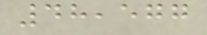48,577
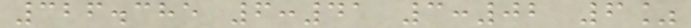326.385 6:41 3:02 6%
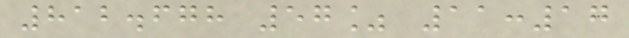812.678 57% 11:17
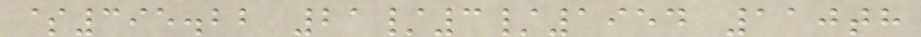$395.22 21/3/1954 110th
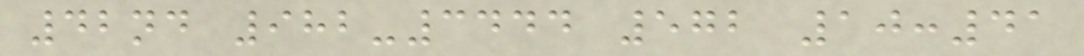42nd 982-3444 572 10:41
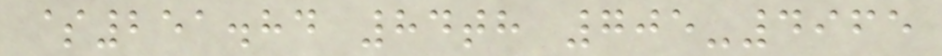$251.84 84th 705-4965
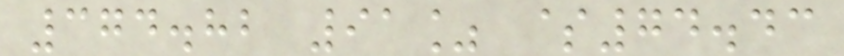374.82 91% $74.43
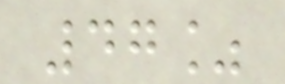47%
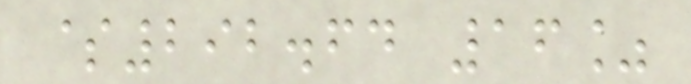$292.64 16%
